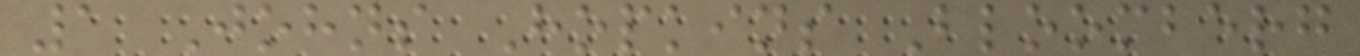1 Johns Hopkins Bloomberg
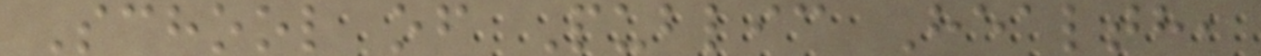School of Public Health,
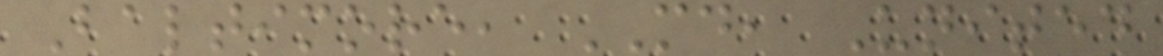Baltimore, MD, United
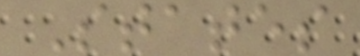States
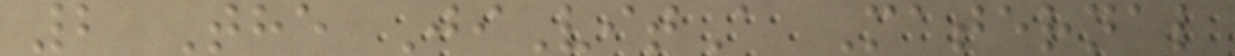2 The JiVitA Maternal
